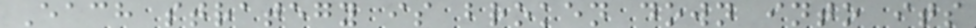Each strategy is broken down into its
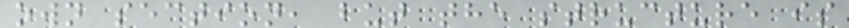own section, but the structure is
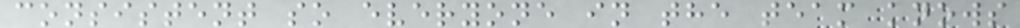consistent so everyone in the team knows
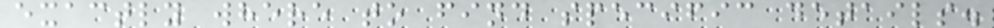exactly where to find specific details.
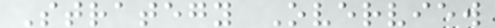Strategy Overview
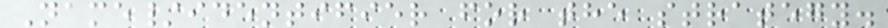Name/identifier for the strategy.
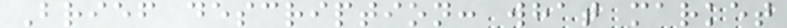Brief description: what market
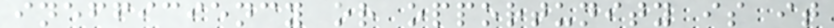inefficiency or opportunity is it
